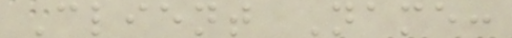Client Name:
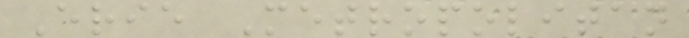Erie Metropolitan
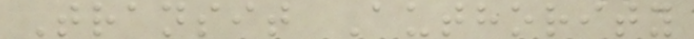Transit Authority
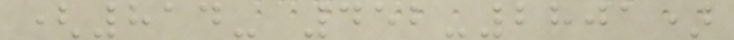(814- 452-2801)
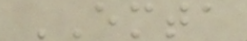EMTA
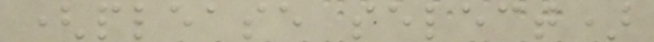(please select)
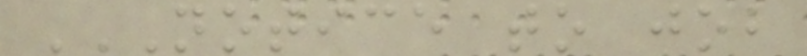NOTICE TO JOB
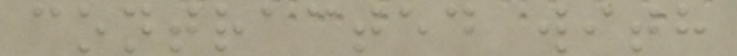contracted with
